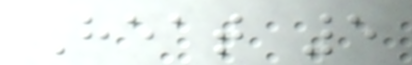Heat 5
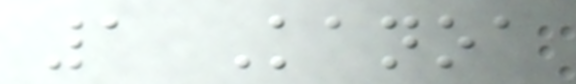1 Kanoa
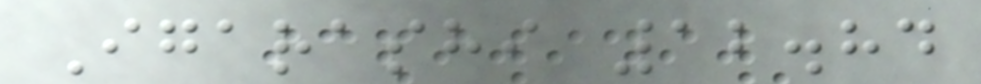Igarashi 12.84
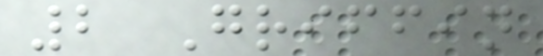2 Griffin
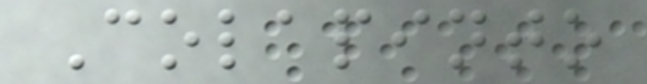Colapinto
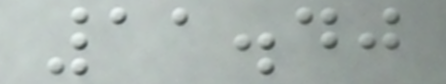11.40
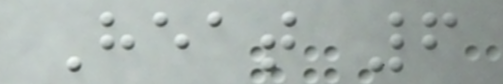Heat 6
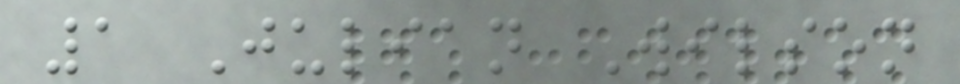1 Julian Wilson
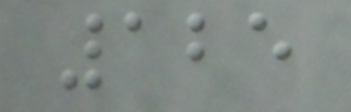125
